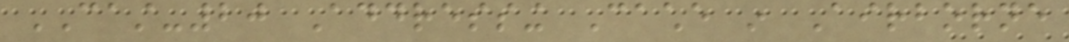CAST-20 Addressing Cache in Airborne
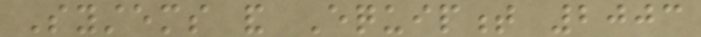Systems and Equipment 2003
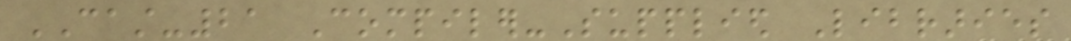CAST-21 Compiler-Supplied Libraries
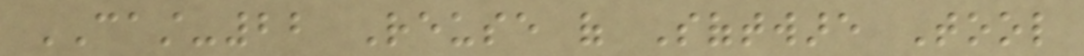CAST-22 Reuse of Software Tool
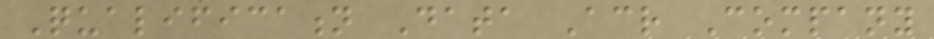Qualification Data Across Company
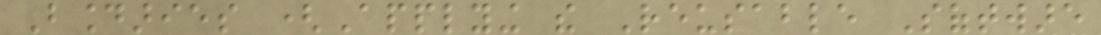Boundaries (Applying the Reusable Software
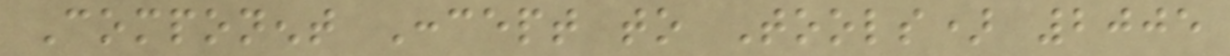Component Concept to Tools) 2005
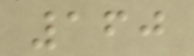160
